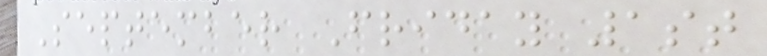September Friday 1st
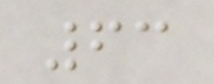63
